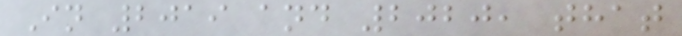In 2019 and 2020, that
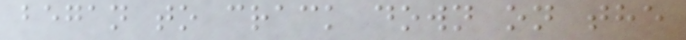began to crack down on the
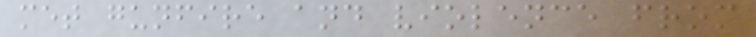met gunfire and violence from
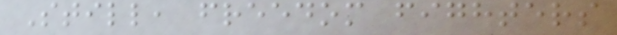Still, freedom fighters
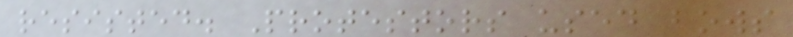resisted. Protestors used bows
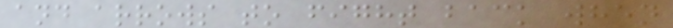and arrows to fight back when
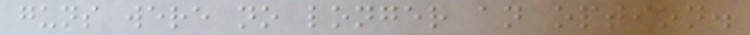guns were no longer an option.
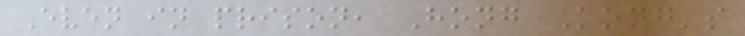Even in prison, Hong Kong's
